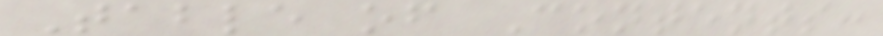Table of Contents:
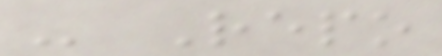- Repo
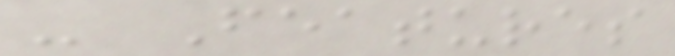- Features
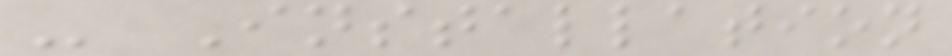- Installation
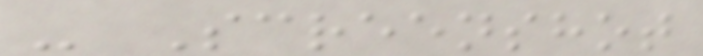- Screenshot
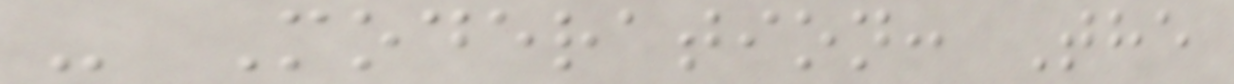- Moderation: The
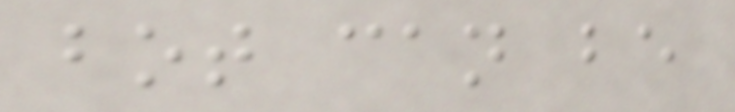bot can be
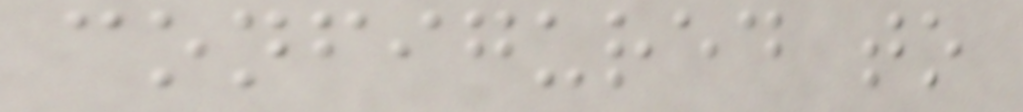configured to
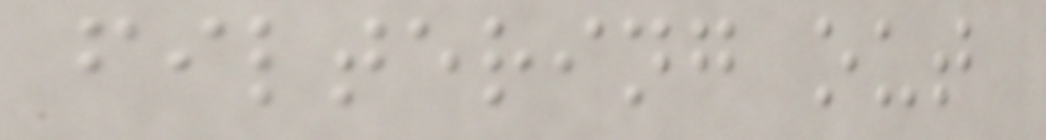filtering out
